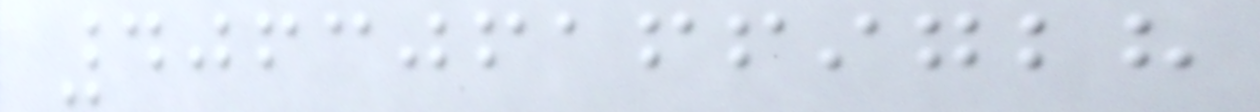4063061669728
